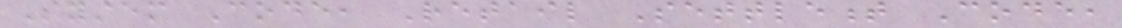System Code, Retail Settlement Code,
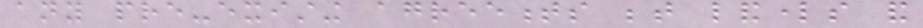any pre-existing agreements between landlords and
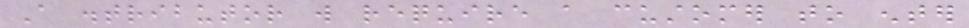A distributor will require a customer to enter
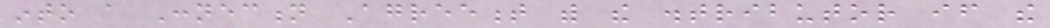into a Connection Agreement with the distributor if the
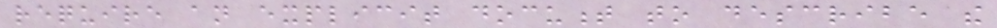require an explicit document to describe the
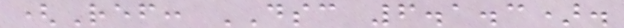(Ref: DSC 6.1.3).
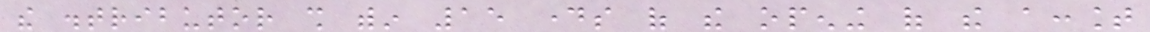the distributor shall within 15 days of the opening of the account
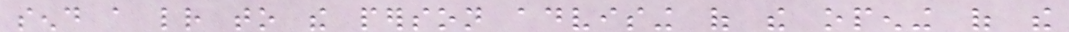send a letter to the person advising of the opening of the
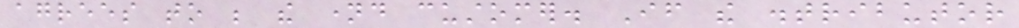agrees to be the named customer. If the distributor
